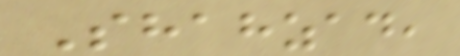Shahzad,
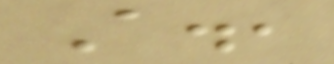A.,
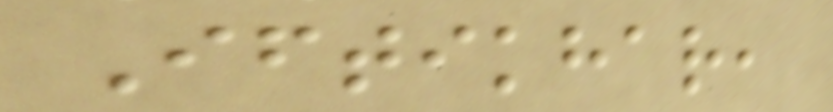Iftikhar,
